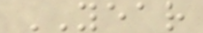YEAR
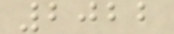2022
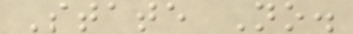State No.
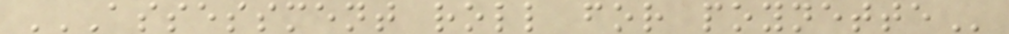ASSESSMENT ROLL FOR POYNETTE
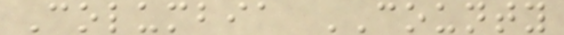Columbia COUNTY
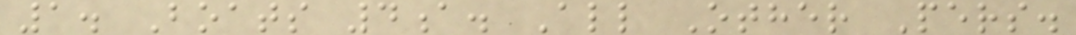1. Boats 4a. All Other Pers.
